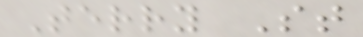Terry St
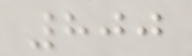800
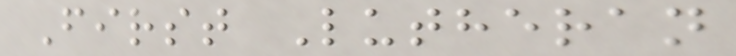First Lutheran
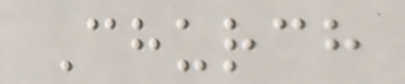Church
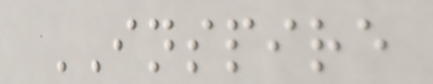INSPIRE
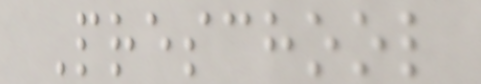Preschool
